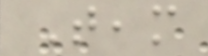Team
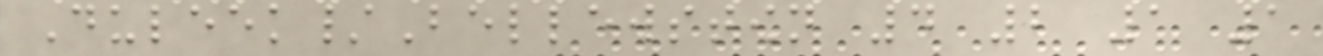Duleek/Bellewstown 4 2 1 1
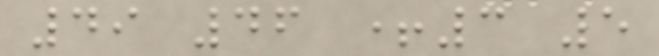49 46 +3 5
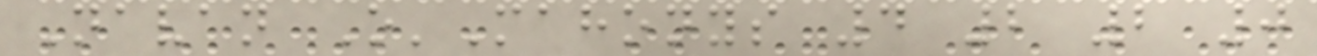Navan O'Mahonys 4 2 2 0
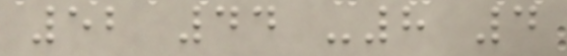52 44 -8 4
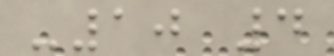-10 4
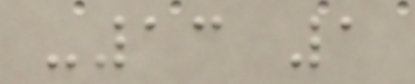-13 1
